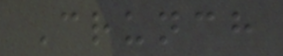Crunch
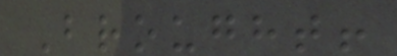Brought!
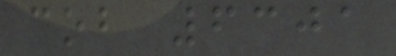cob 6301
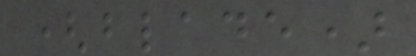(blade)
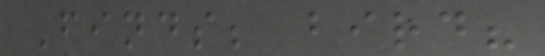Finds; bird?
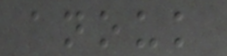anouk
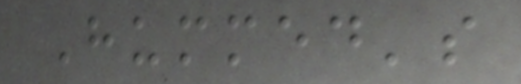Hummed's
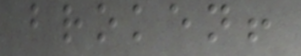broken!
